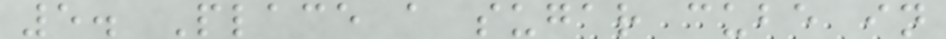5. Place a sugar cube in
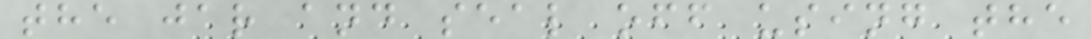the jar and seal off using the
